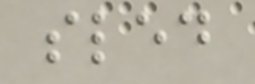sled
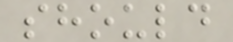should
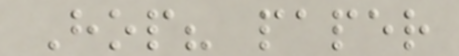Hop? paper
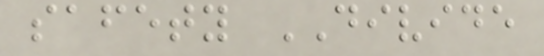safety DIVIDE
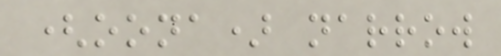(oona) narrow
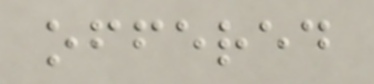offered
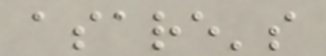asare's
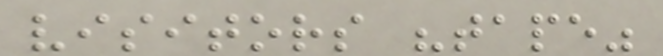visitors "tape"
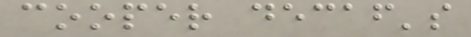cooper decaf's
